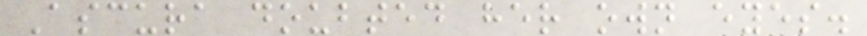Ascura doubted her own eyes.
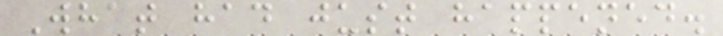What had just happened.
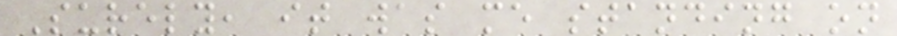Surely, it was me standing on
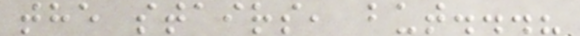the stairs, but...?
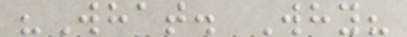"What. Why?
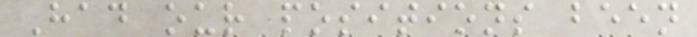Had our positions been
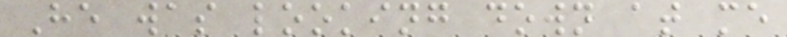He was looking down at me
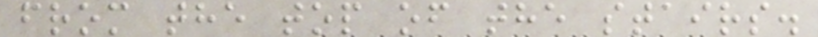from the top of the stairs.
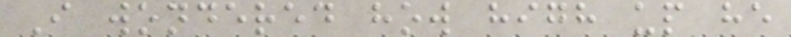I wondered how high up he
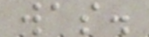was.
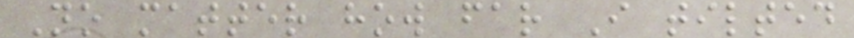No matter how far I tilted
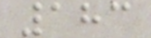183
